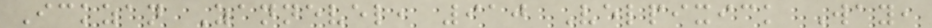Ickzan Zannevel, 910 Velpixick Way,
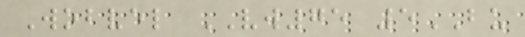Wobvel VW75 5BU
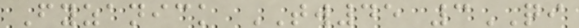Fyzanick TW45 3QI
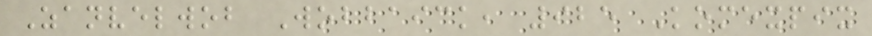Zanvelwob Wobbaick, 925 Komexpix
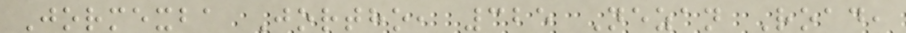Jormexba Jortho, 325 Nezan Road,
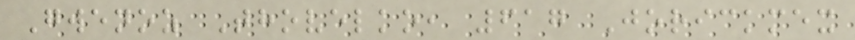Gwenoz Thovelko, 617 Jorickmex
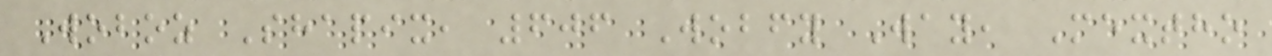Woboz Shapix, 606 Wobfy Way, Mextho
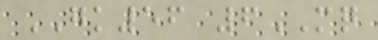GK56 6MQ
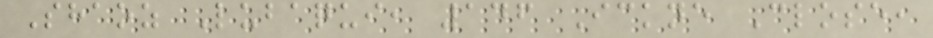Shaoz Lubaqui, 146 Ickne Close,
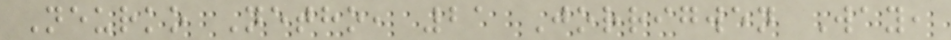Neurko Netho, 21 Jorrigwen Way,
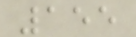155
